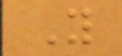Y
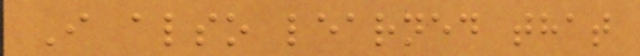I also learned that
